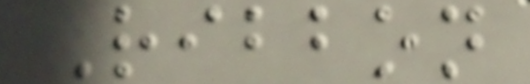Ribbon
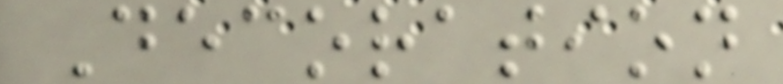Decoration
